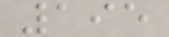195
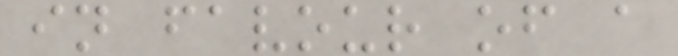in favour of a
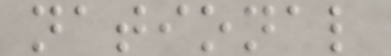national
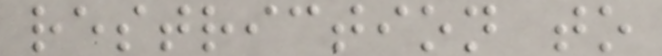restriction to
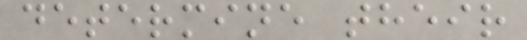determine their
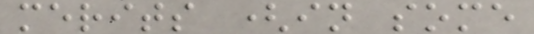merits (in some
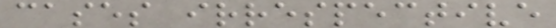cases irrespective
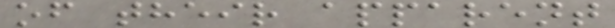of their apparent
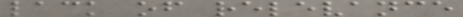lack of relevance
